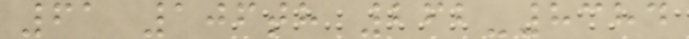61 106th 262-8384
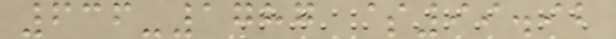636-1787 $99.92
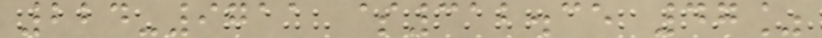224-9711 $312.35 47%
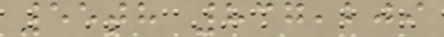55th 837,209
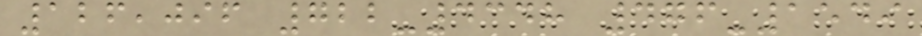126,096 722-4348 476-1549
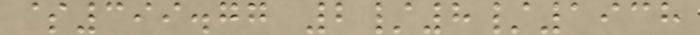$399.77 2/8/1938
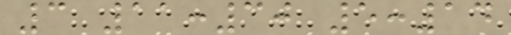3 11:30 5:14
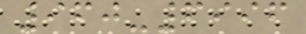960-6996
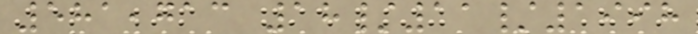581,713 18/11/1998
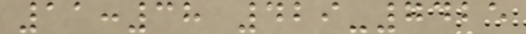11:38 429-7425
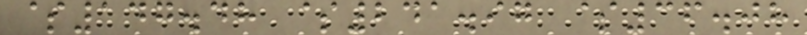$147.48 $241.97 $36.08
